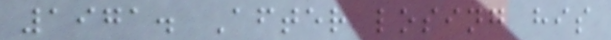1971. After losing his
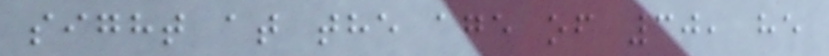sight at the age of 30, he
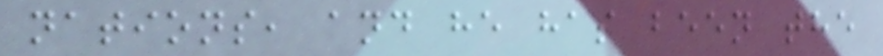nations, and he has been the
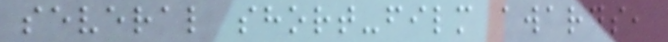several short-film awards,
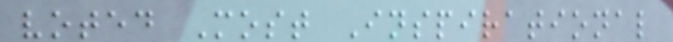voted Most Inspirational
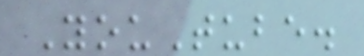YouTube.
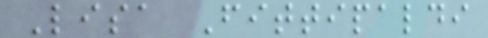Lisa Fittipaldi
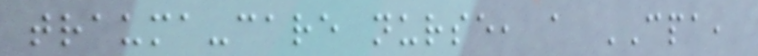trauma-care nurse, a CPA,
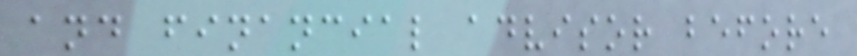and financial advisor before
